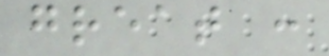great :
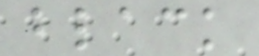black
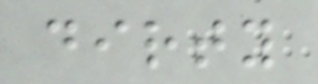dirty
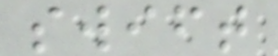swift
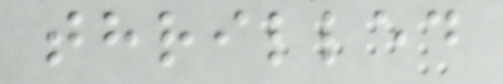thrilled
